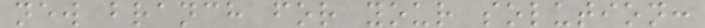new branch for your solution:
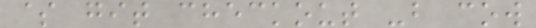$ git checkout -b cow
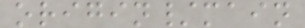origin/main
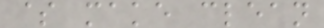$ make clean
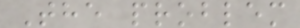The problem
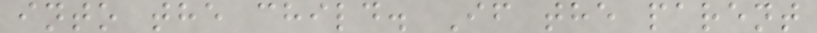into the child. If the parent
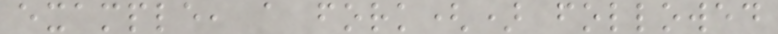example, a fork() followed
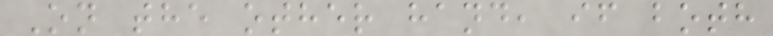On the other hand, if both
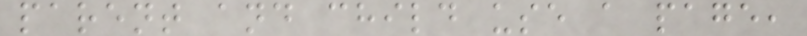parent and child use a page,
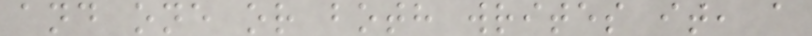and one or both writes it, a
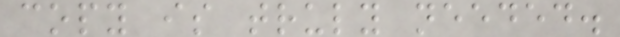copy is truly needed.
